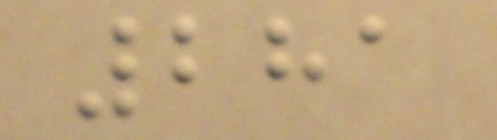281
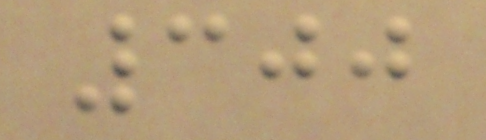300
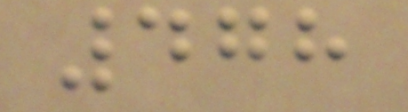478
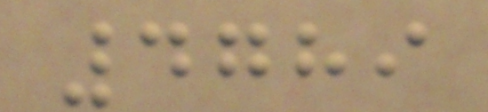4789
